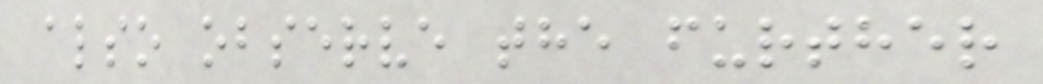also observe the further
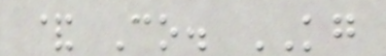& Co. KG
